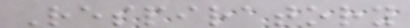Respiratory
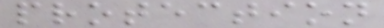protection
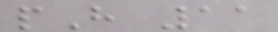pH 11
